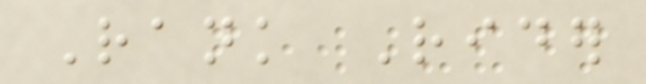Rank Rider
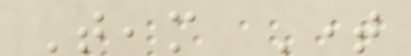Team Time
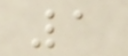1
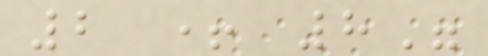2 + 8"
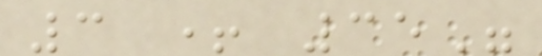3 + 35"
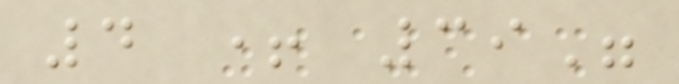4 + 39"
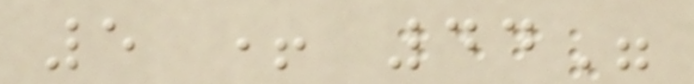5 + 44"
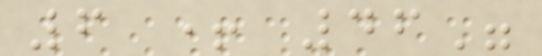6 + 46"
